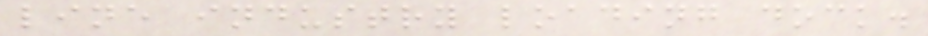line industry loading dock.
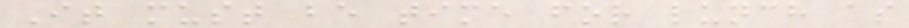It must be time for lunch as
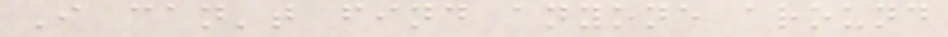I can't find anyone around
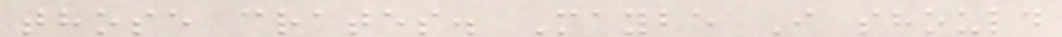those crates. Maybe I should
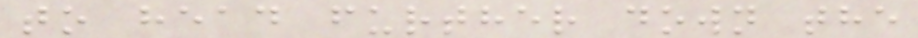to head further down the
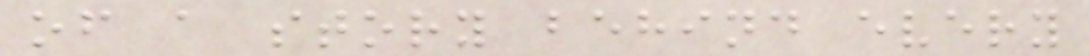of a story behind every
